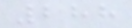288
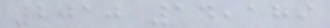2010 14,189
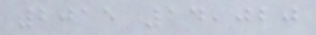2015 14,020
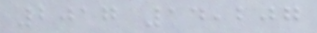2017 14,207
